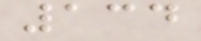134
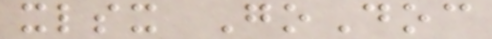xlsx GoDoc
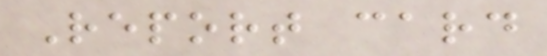Report card
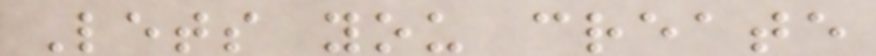Lets you create
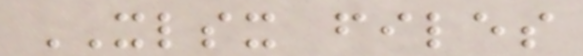XLSX files
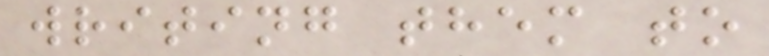writing them to
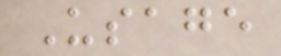Usage
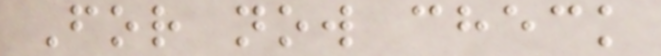For now check
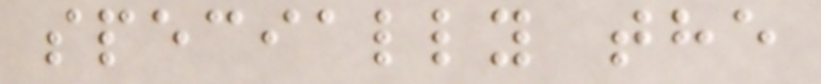specially the
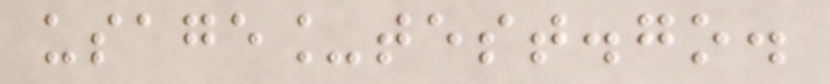usage_test.go.
